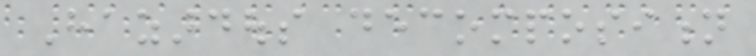Hazardous decomposition
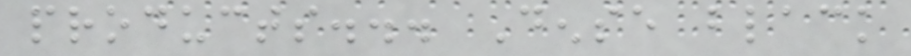products... Dense black
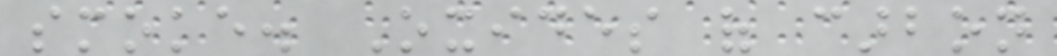smoke. Oxides of carbon
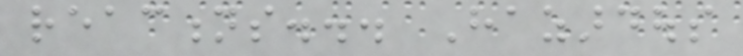reactions... Hazardous
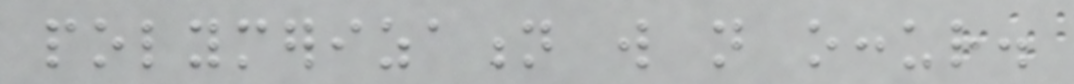polymerization will not occur.
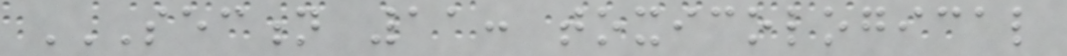SECTION 11: TOXICOLOGICAL
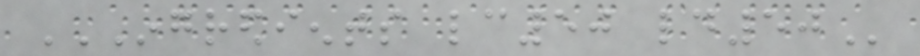INGREDIENTS LC50 LD50
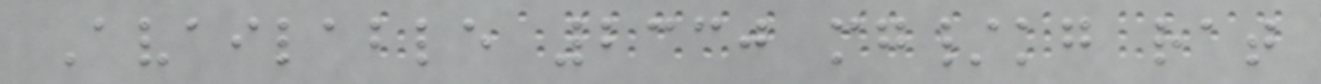Available 2330 mg/kg rat
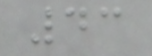43
